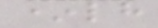*lh
